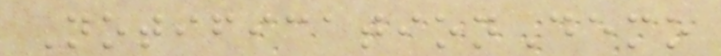NotificationDemo
